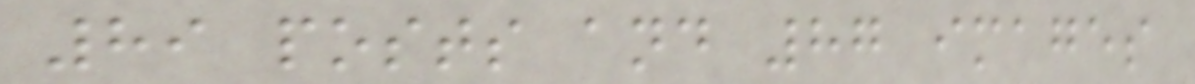89 posts and 87 images
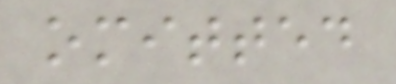omitted
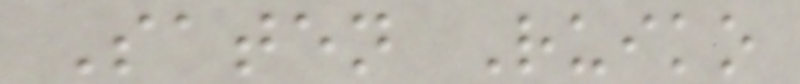Saten Ruiko
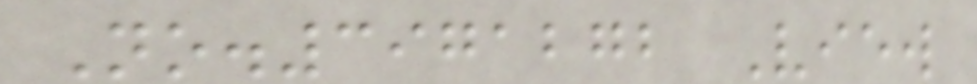No.3971272 View
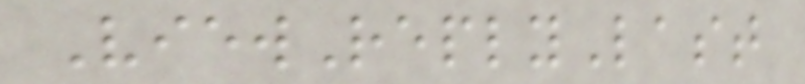ViewReplyLast
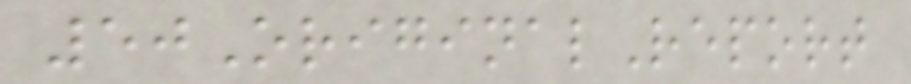50OriginalReport
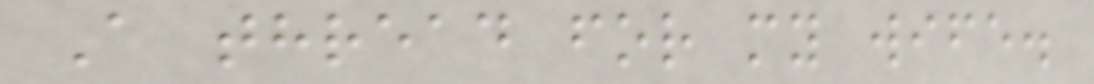A thread for my wife.
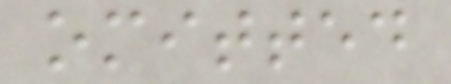omitted
